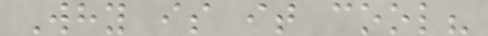Why is it cool?
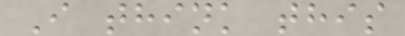I think this
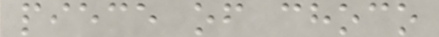piece of choco
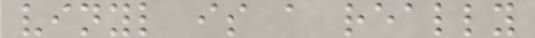vinyl is a really
